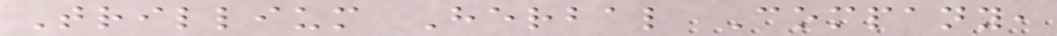Trillium Herbal Company,
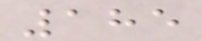185
